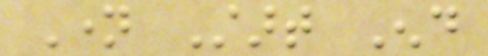Name Start End
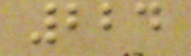224
